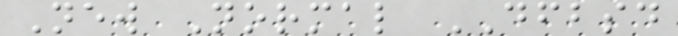New Normal DFBSD
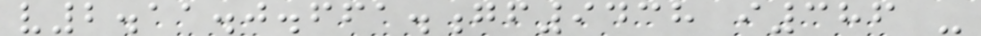v2.11.0.661.gf9438 i386 -
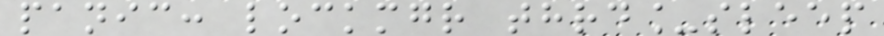panic: lockmgr thrd_sleep
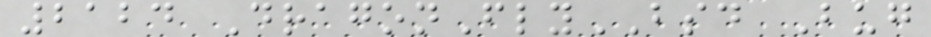2124 DragonFlyBSD Bug
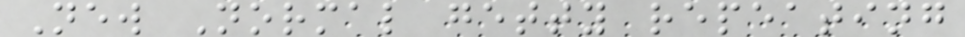New Normal getty repeating
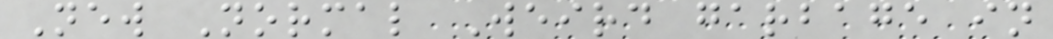New Normal Weird garbage in
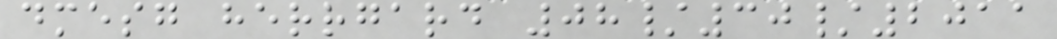dmesg herrgard 08/30/2011
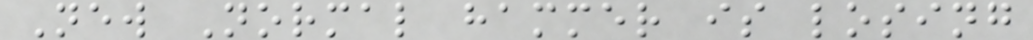New Normal hammer is losing
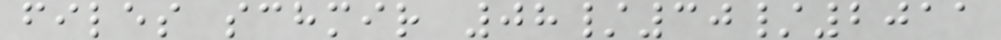files schmir 08/30/2011
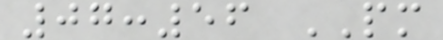07:56 PM
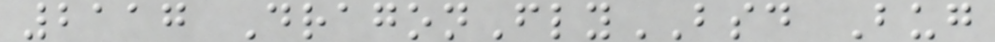2117 DragonFlyBSD Bug
